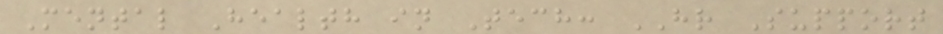Mental Health in Tech: HR Support
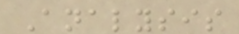Analysis
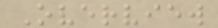Overview
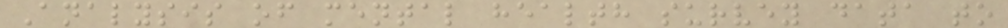Analysis of mental health survey data to
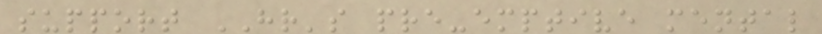support HR's pre-emptive mental
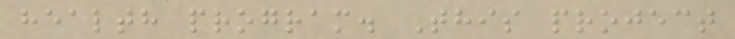health program. This project
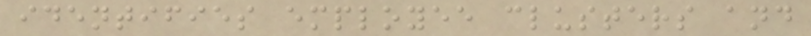identifies employee clusters and
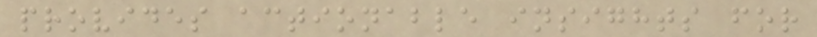provides actionable insights for
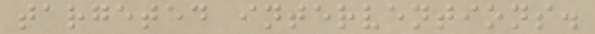targeted interventions.
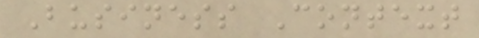Business Context
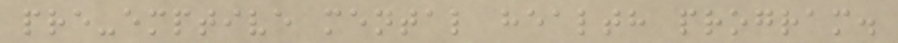pre-emptive mental health program.
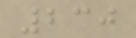230
